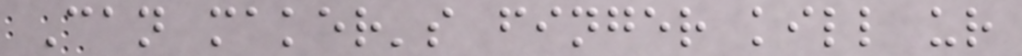Can maker's finger kill ur
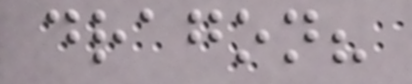dragon?
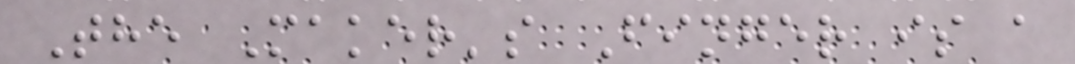The Maker's Finger is a
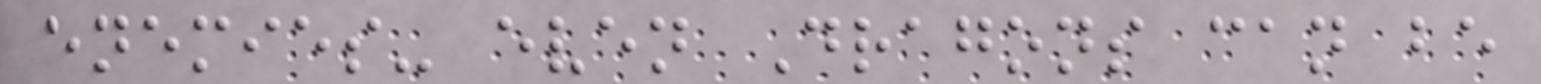enemies- even Dragons can be
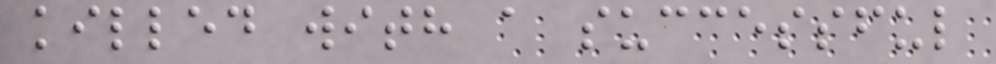killed with a successful
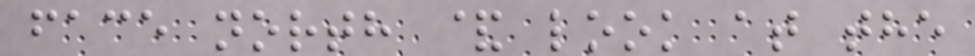face north & look at the
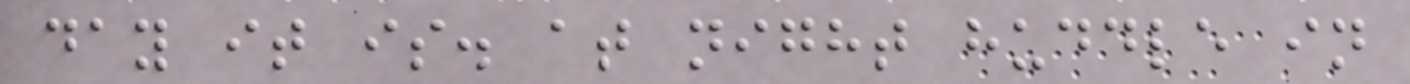day it is. at night huddle in
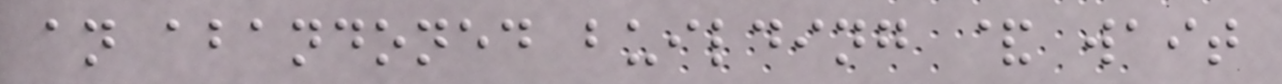an abandoned building & wait
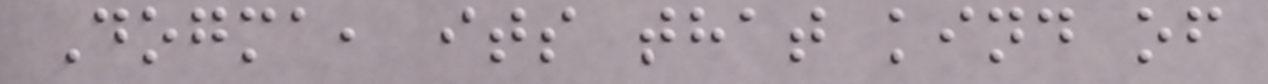Dogma, its that kind of
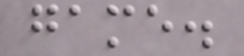game.
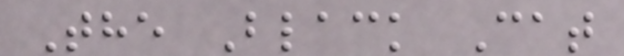The Black Cat
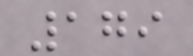179
